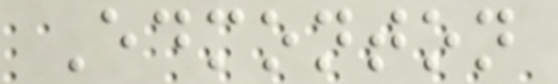Edmonton
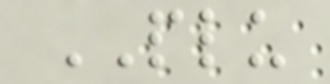PLU
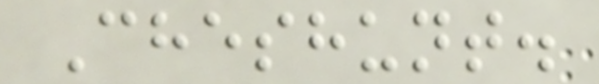Cheshunt.
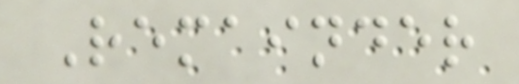Remainder
